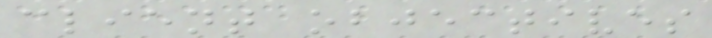client objectives
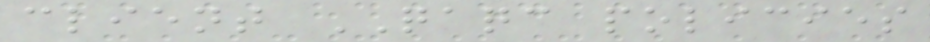client QAQC policies
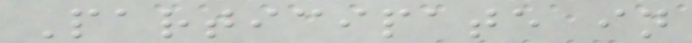Participate in
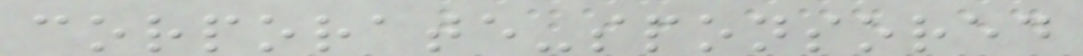corporate-sponsored
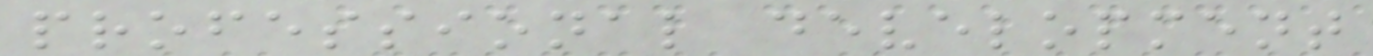professional development
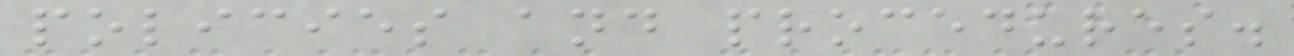policies and procedures.
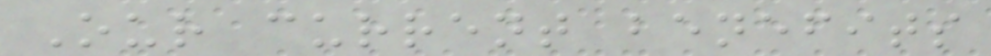Our current benefits
